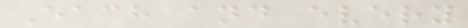Each and every
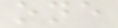one
